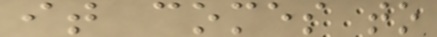it comes to
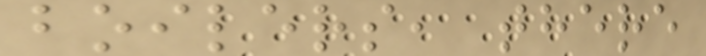boilers, there
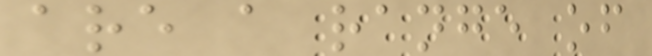are a range of
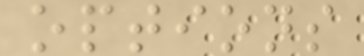options
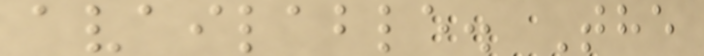available. The
